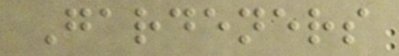Gardeners
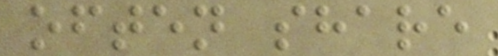often share
